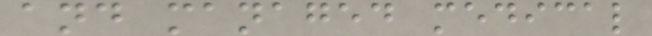and managed medical
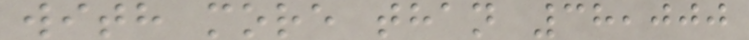with more than 38,000
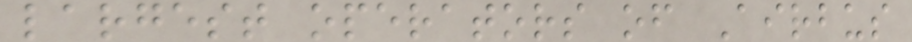largest operators of Airbus
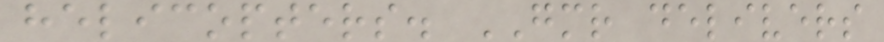helicopters. GMR delivers
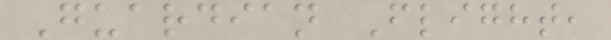Guardian Flight,
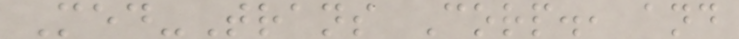Med-Trans Corp., and
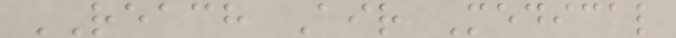REACH Air Medical
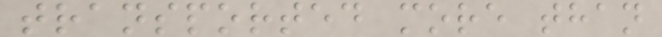transported more than
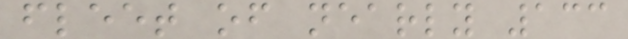fleet of nearly 133
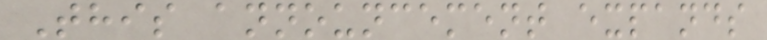This announcement expands
